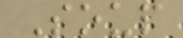Soup
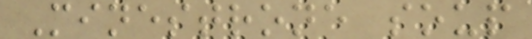Minestrone soup
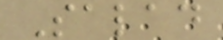Salad
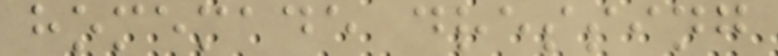homemade dressing
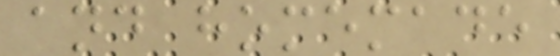and homemade
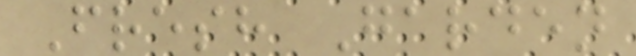Fresh Garden
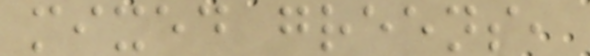mixed greens,
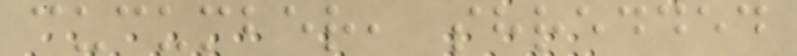cucumber, shredded
